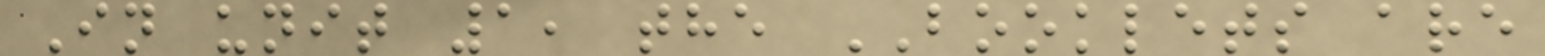In unit 1, the BOOKLETS are
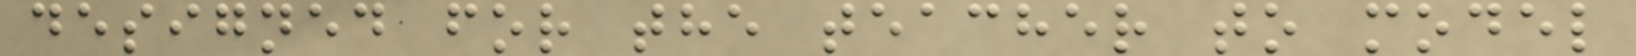designed for the teacher to model
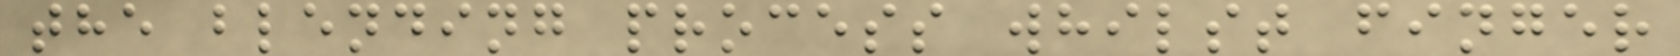the blending process whilst finger
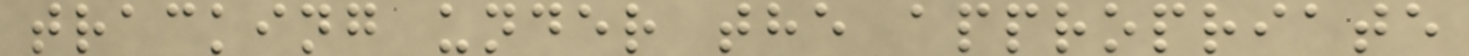tracking under the appropriate
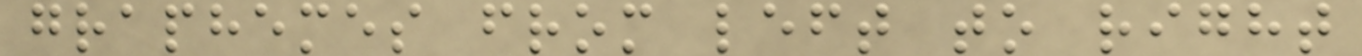graphemes from left to right
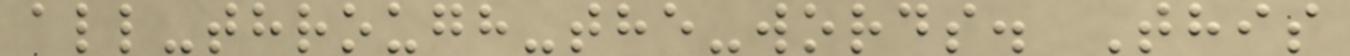all-through-the-words. This
